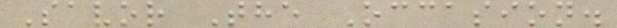Savor The Occasion.
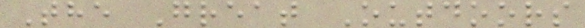The Great Outdoors
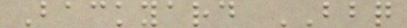Backyard BBQ
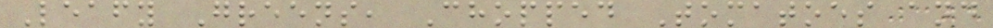Leafy Greens, Chopped Tomatoes and
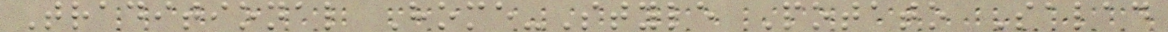Traditional Home-Style Potato Salad
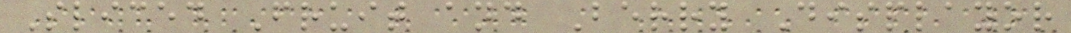Sliced Fruit and Berry Displayor
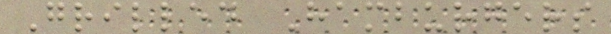Grilled Hamburgers
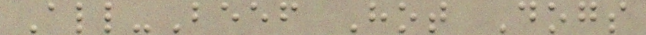All-Beef Hot Dogs
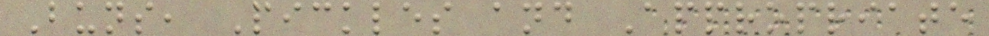Buns, Pickles and Appropriate
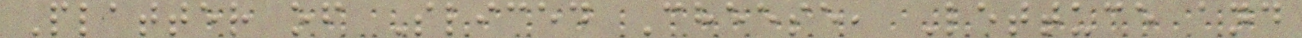Platter of Sliced Cheese, Lettuce and
